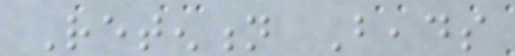Retention Beads
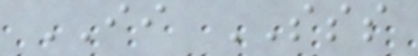II SSS
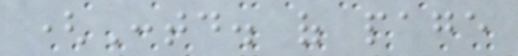(Contd. of page
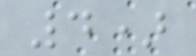4)
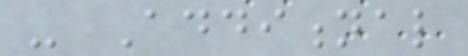- Additional
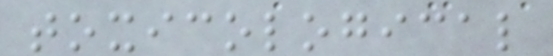toxicological
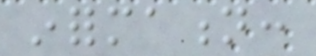information:
